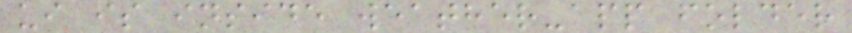ui is inside weather-app folder
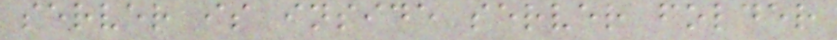server is inside server folder
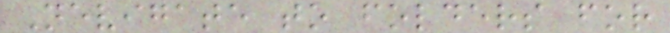Nevigate to folders for
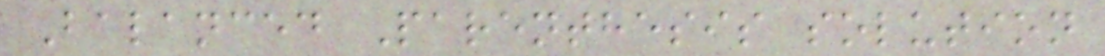Balanced Parenthesis solution
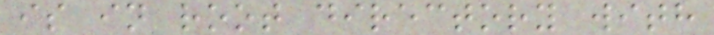is in root directory with
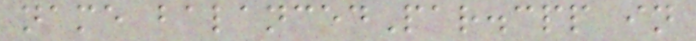name balancedPar.cpp in
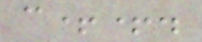c++.
